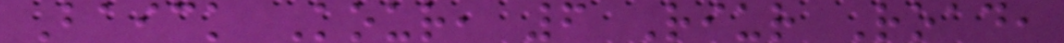Baick Kour, 6 Riur Road,
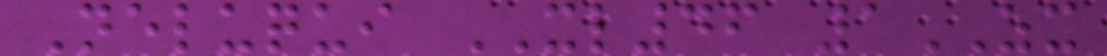Neluqui XL46 1ZX
